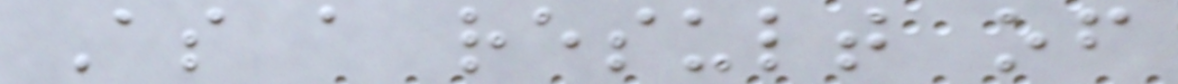As a result of
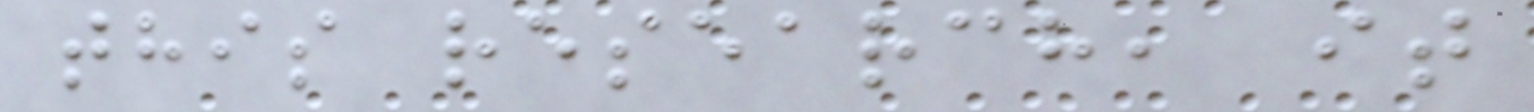this research, it
